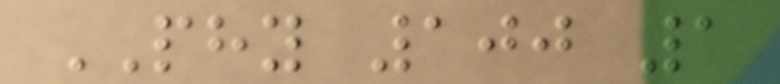PHY 100 1
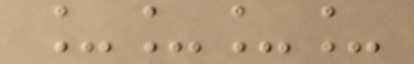____
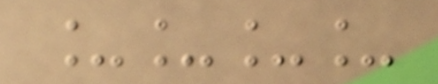____
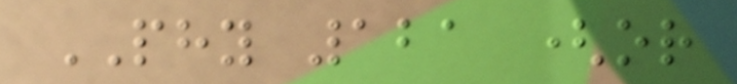PHY 121 (or
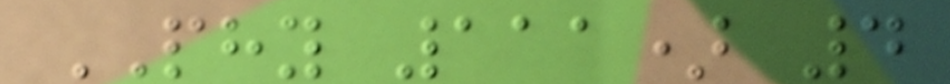PHY 111) 4
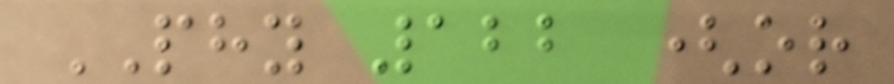PHY 122 (or
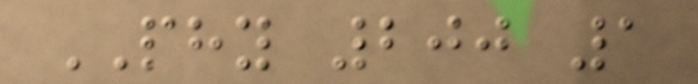PHY 200 1
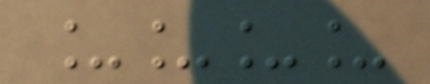____
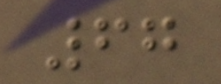67
